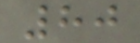80
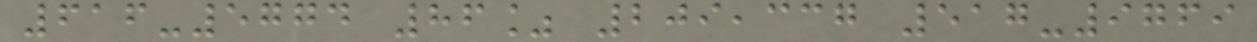616-5774 86% 209,337 517-9769
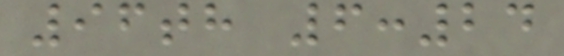96th 6:24
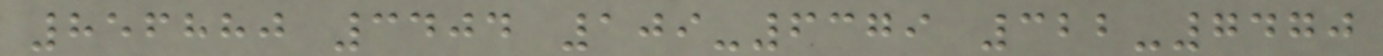856880 3404 109-6379 322-7470
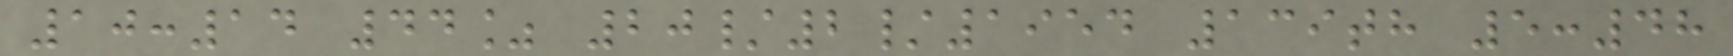10:14 44% 20/2/1954 139th 5:48
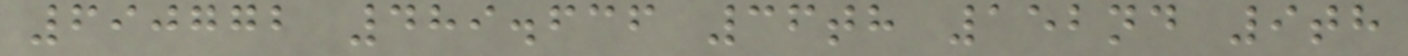690772 489.636 36th 152nd 9th
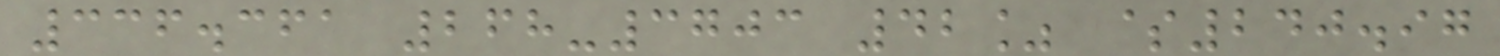336.361 268-3703 42% $240.97
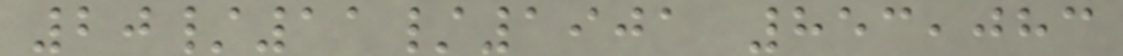20/11/1901 853,083
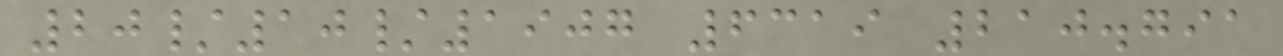20/10/1907 6319 210.791
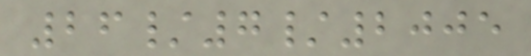26/7/2005
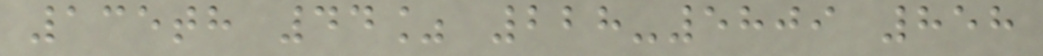135th 44% 228-5809 858
